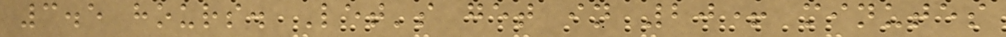3.5 hours. Let's get in 20+ minutes
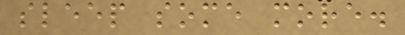sleep some more.
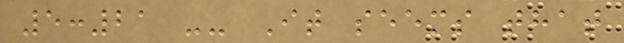5:21 -- It seems that
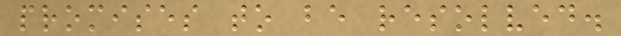promises to be resolved.
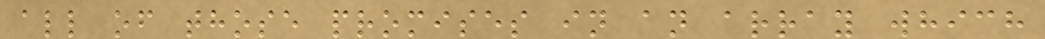all of those promises in an array which
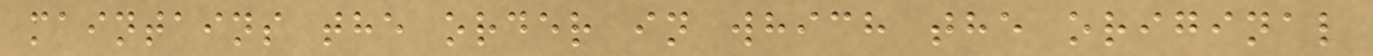maintains the order in which the original
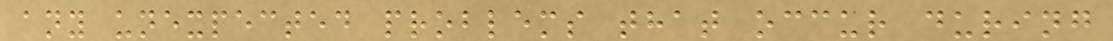any unexpected problems that occur during
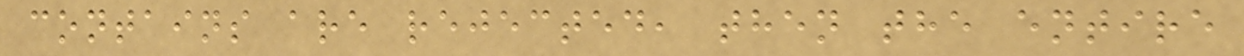contains are rejected, then the entire
